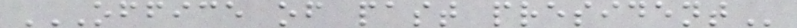OFFICE OF PAST PRESIDENT
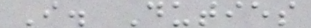I. Duties
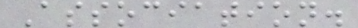Association.
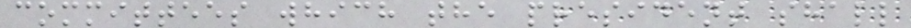committees which the president shall
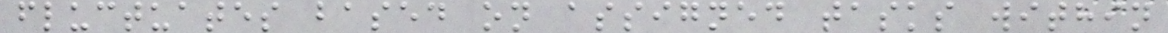fluctuates based on assigned tasks within
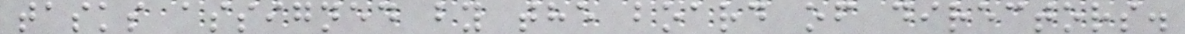tasks assigned by the board of directors.
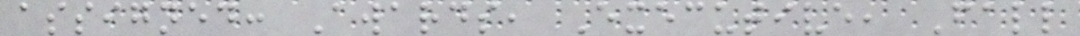assigned: Awards, Executive, Fall
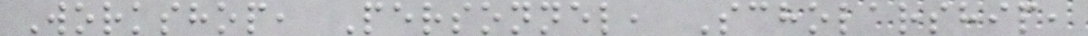Workshop, Personnel, Scholarship,
